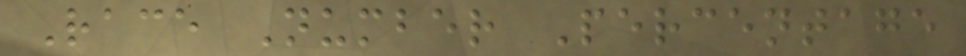Race Number Percentage
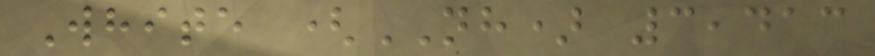White (NH) 3,413
